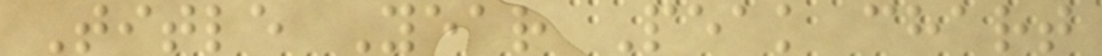Title Year Peak chart
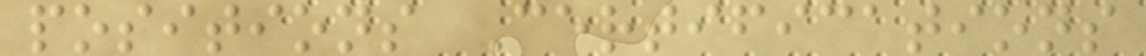positions Certifications
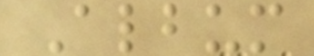Album
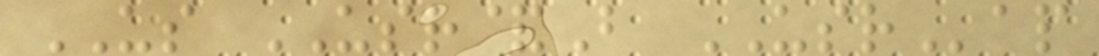US USR&B USRap
